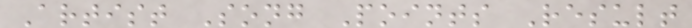Artist Song Points Result
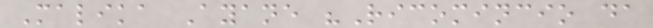Malika Ayane "Ricomincio da
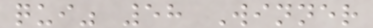qui" 58 Winner
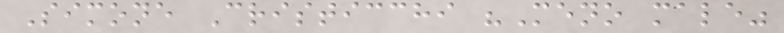Simone Cristicchi "Meno male"
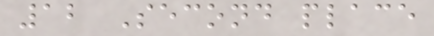12 Second place
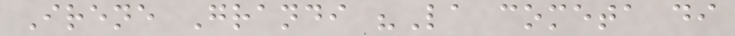Irene Grandi "La cometa di
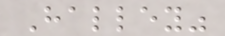Halley"
